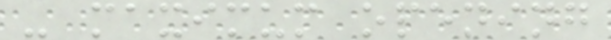- maximum opening
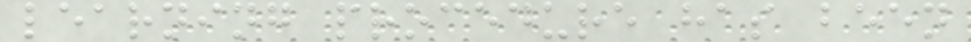learning procedure has been
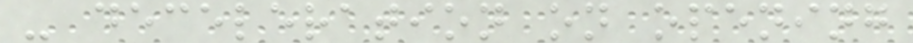- deceleration on opening
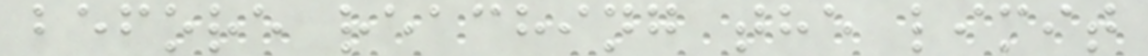before reaching the limit
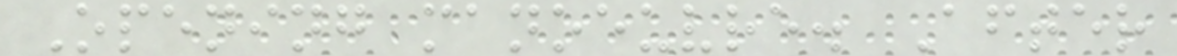Opening manoeuvre. After
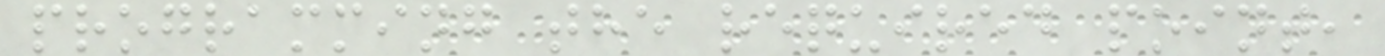programming the required point,
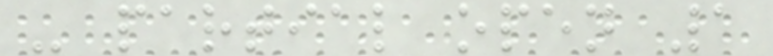- partial open 1
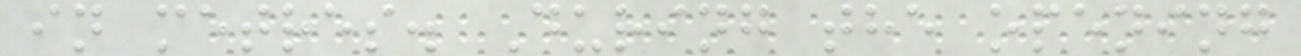in metres. During the opening
